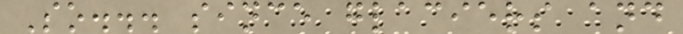So... since glaciers and
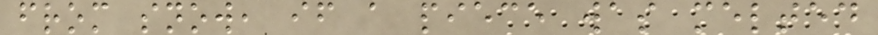from snow, if a piece was melted
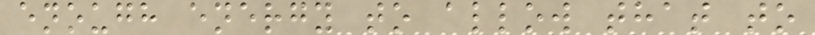enough energy to allow that to
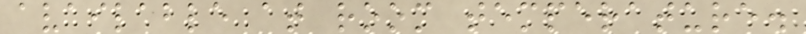available at room temperature.
